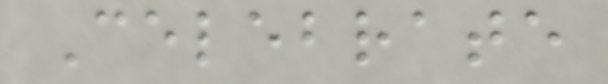Celebrate
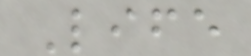Life
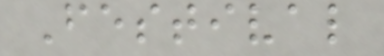Festival
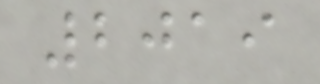2019
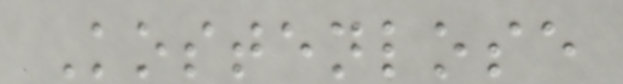Kostenlose
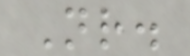Nr.
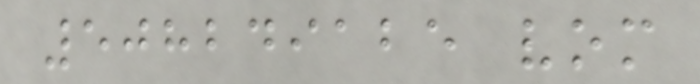508249125 vom
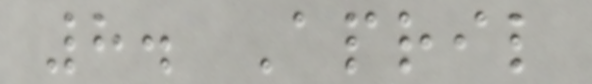8. April
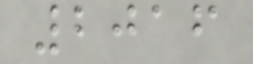2016
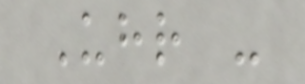Uhr -
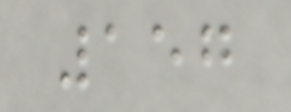157
